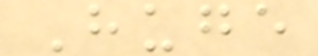Huge
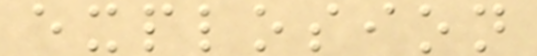explosion
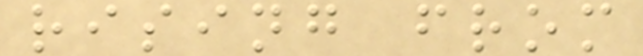rising from
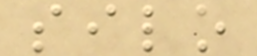silo
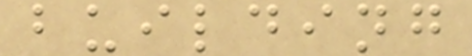building
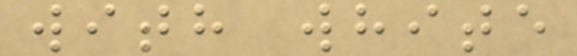with white
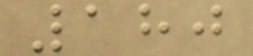180
